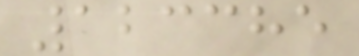123385
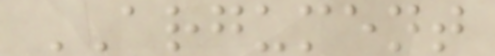ARGUMENT
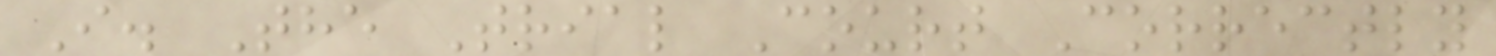I. The Trial Court Correctly
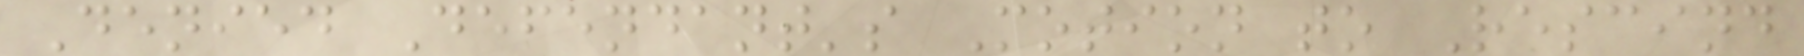Denied Defendant's Motion to Rescind
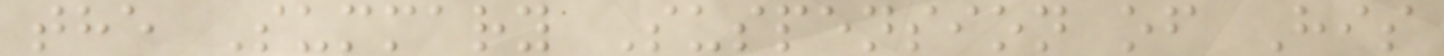the Summary Suspension of His
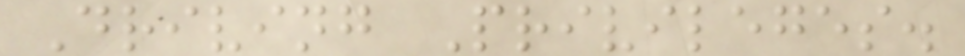Driving Privileges.
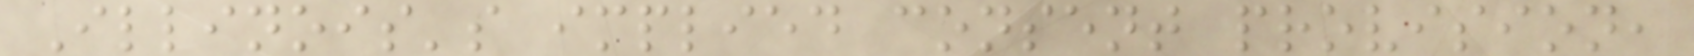Illinois's implied consent provision,
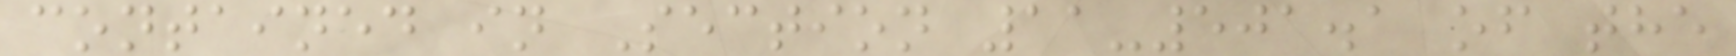contained in Section 11-501.1 of the
